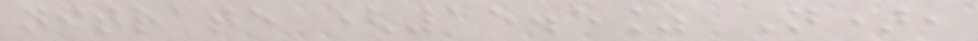nitrate (15.5% N),
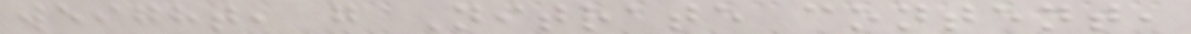weight, g Nitrate content,
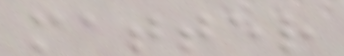matter
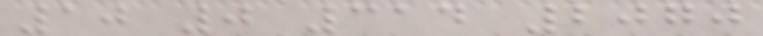10 0 314 2070
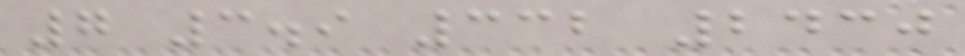7 3.9 332 2430
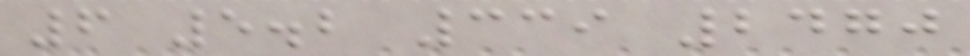6 5.2 339 2470
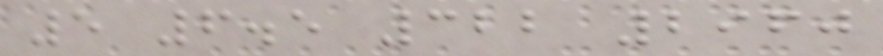5 6.5 322 2960
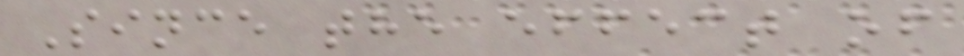Since the effect of
